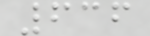636
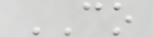CO
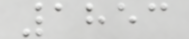1853
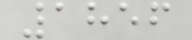1856
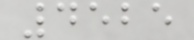4525
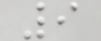9
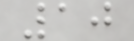10
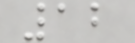12
